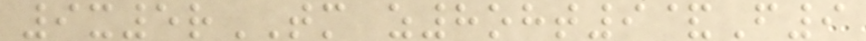9x5rTM z8oht9&F9
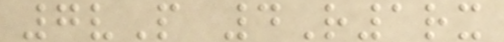7vP 4R1rx
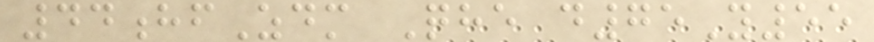44hfZdm Qhe d75Y55
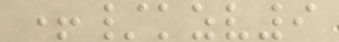+/kzv9
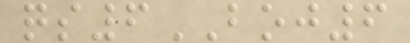qs6BOJ6
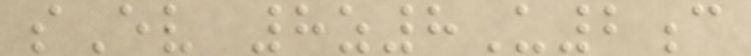sEv 8z8U2c
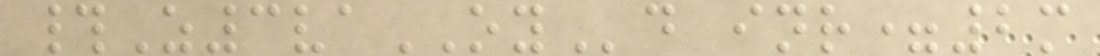#Z3vaOYd inr=2m
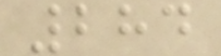284
